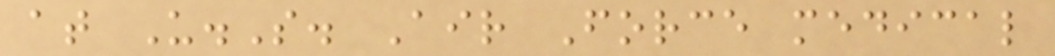at U.S. Air Force medical
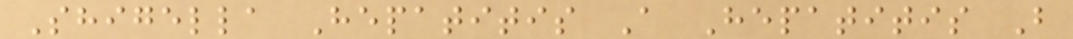Shigella Hepatitis A Hepatitis B
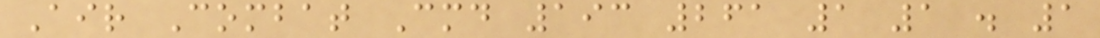Air Combat Cmd 193 261 1 1 . 1
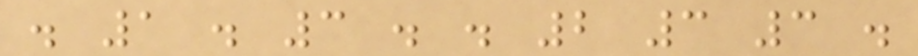. 1 . 3 . . 2 3 3 .
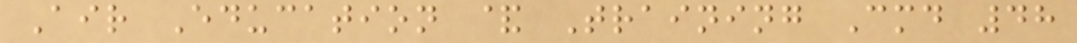Air Education & Training Cmd 48
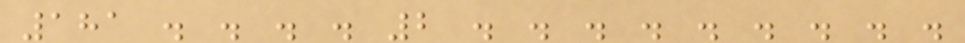181 . . . . 2 . . . . . . . . .
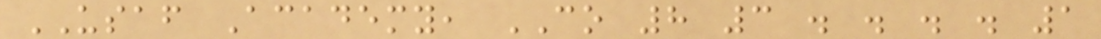USAF Academy, CO 8 3 . . . . 1
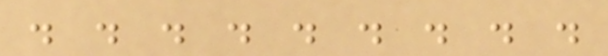. . . . . . . . .
